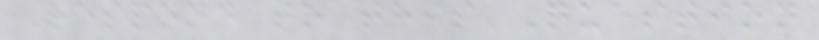Respond to this Question
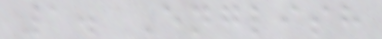1. English
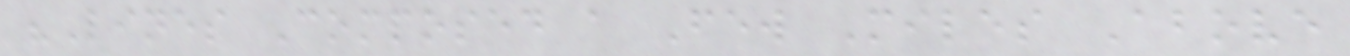"Lines Composed a Few Miles Above
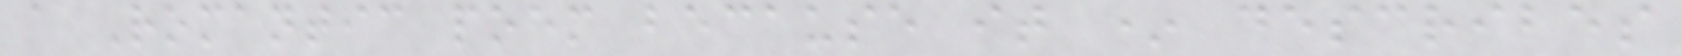a Romantic poem because it * describes
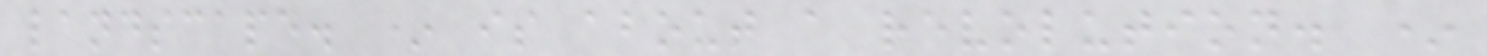landscape. * is about a revolution. *
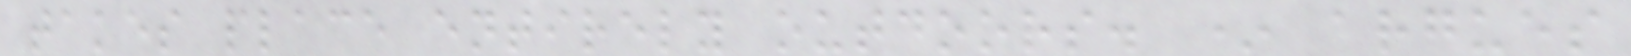takes place entirely outdoors. * argues
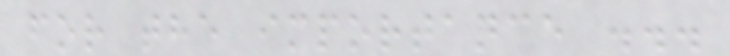for the importance ...
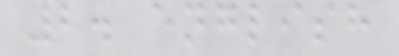2. english
